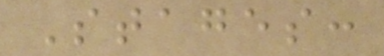Stages:
